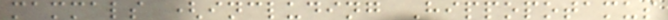mammals (including Hippopotamus
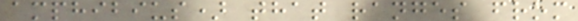amphibius) that ranges from
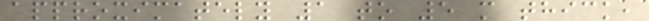approximately 1 to 5 m thick,
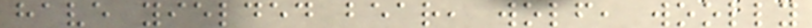have yielded bear, wolf, woolly
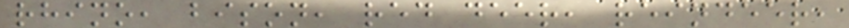rhino, bison, red deer, reindeer,
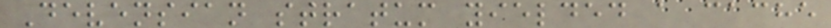Devensian stratum yielded a cache
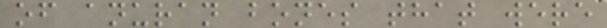of anuran bones that were
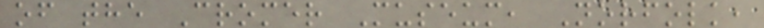of the Cromer Museum, Norfolk,
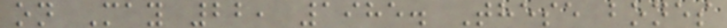on May 22, 1985. These bones
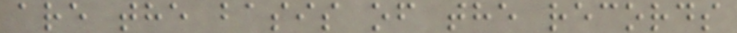are the basis of the records
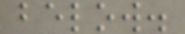below.
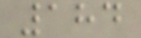184
